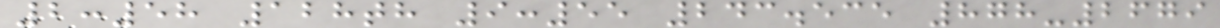2:58 128th 9:55 243.535 878-2679
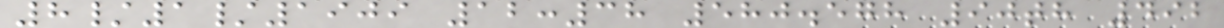8/1/1909 12:38 580.578 90th 492
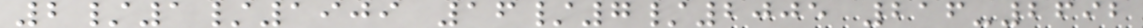2/1/1909 16/7/2005 216-2692
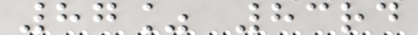87% 83rd
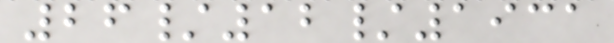26/12/1931
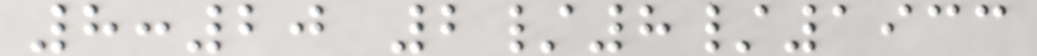8:20 2/8/1933
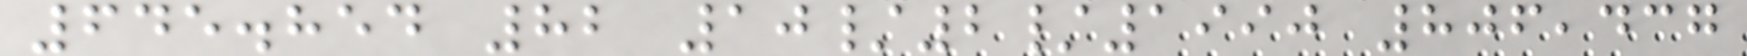645.854 82 10/2/1990 806,437
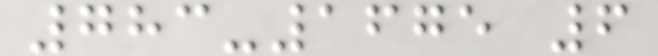783-1675 6
